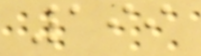199
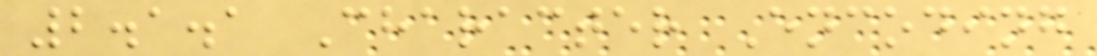2.1.1 Character Encoding
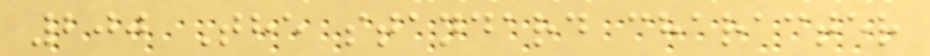200 The standard character
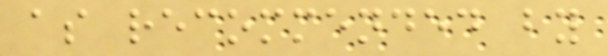as recommended by
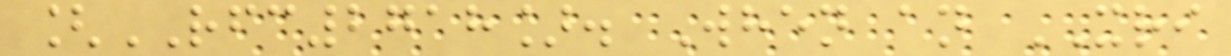[RFC2718]. When an XRI
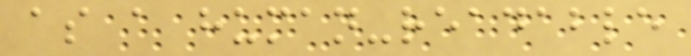as a human-readable
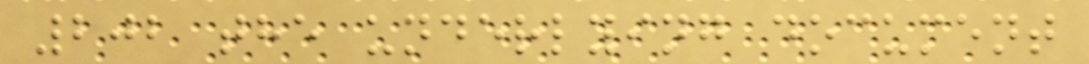202 the underlying document
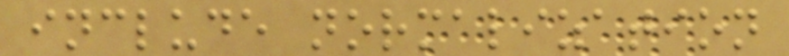include normalization
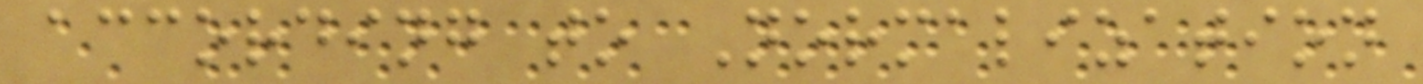according to Normalization
